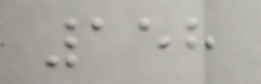158
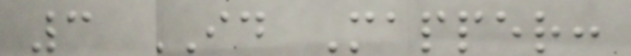3 ID Mapper:
